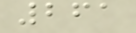261
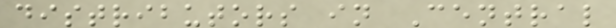distributors in Central
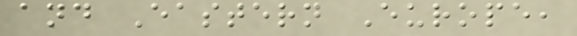and Eastern Europe,
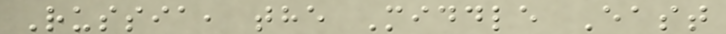Russia, the Middle East
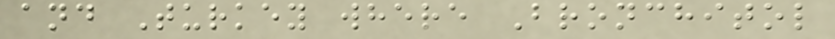and Turkey where Bronchitol
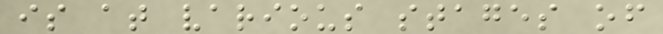is at various stages of
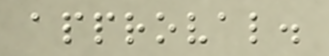approval.
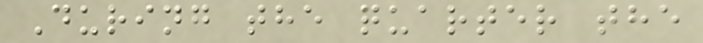During the quarter the
